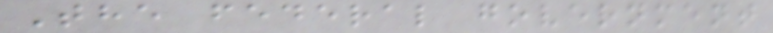The federal government
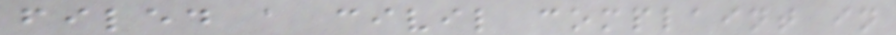filed a civil complaint in
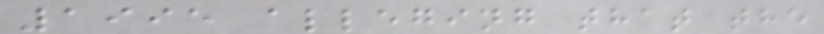1995 alleging that the
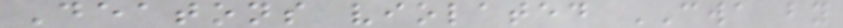Deatons violated CWA by
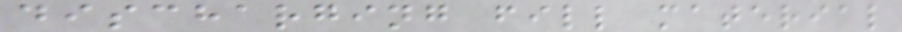discharging fill material
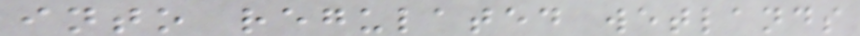into regulated wetlands
